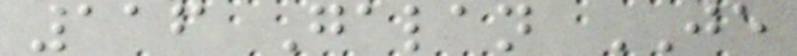116 Galan JE
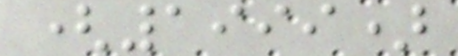(1999)
